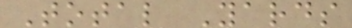Total Yards
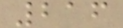216
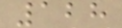128
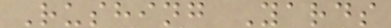Rushing Yards
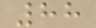88
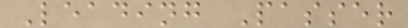Leading Passer
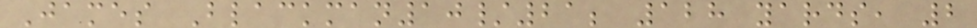James Blackman10/21; 128 yards, 2
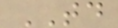TD
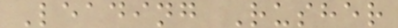Leading Rusher
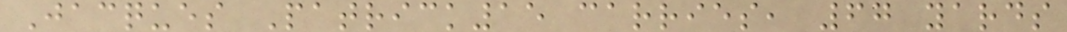Jacques Patrick15 carries, 67 yards
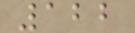122
